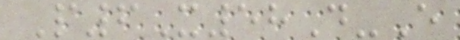P6X58D-E
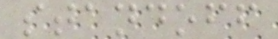standoff
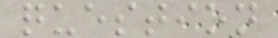question
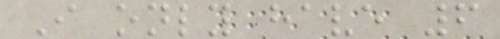I only have 6
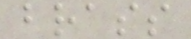brass
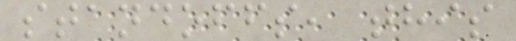standoffs, this
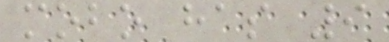mobo has 9
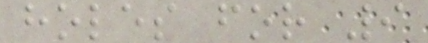holes for 9
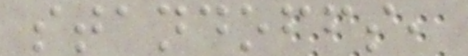standoffs,
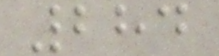284
